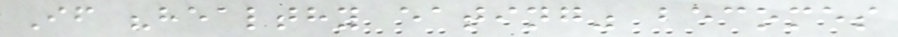If "healthy eating" becomes
